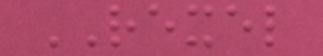REXEL
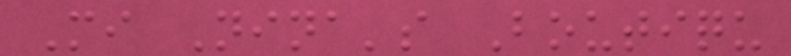Mi Nina's Boutiqu
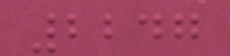2247
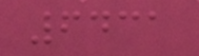6431
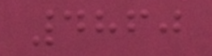4860
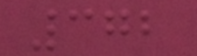372
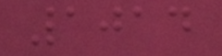1014
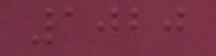1020
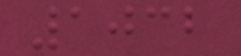1032
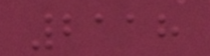2118
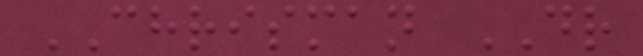CHRISMAN DR
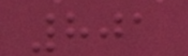801
